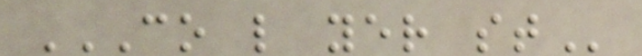CO L YER ST
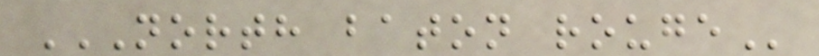NORTH BATON ROUGE
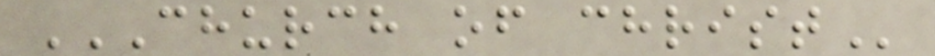CHURCH OF CHRIST
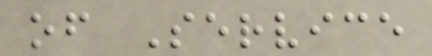of Service
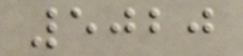5020
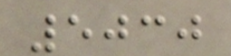5030
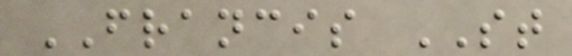FRANCIS ST
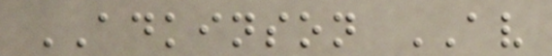ADKINSON AV
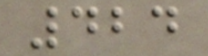424
